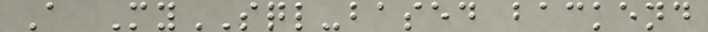A MySQL-based backend
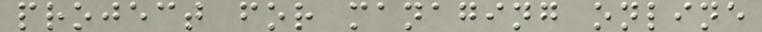project for managing online
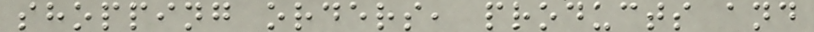shopping orders, products and
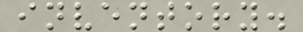inventory.
